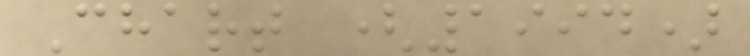Chart (1994)
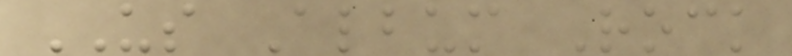US Album Rock
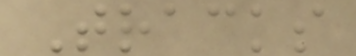Tracks
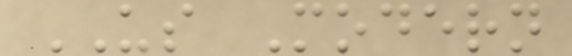US Modern
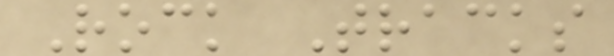Rock Tracks
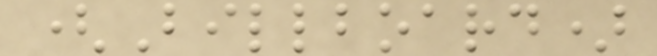(Billboard)
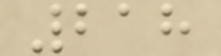218
